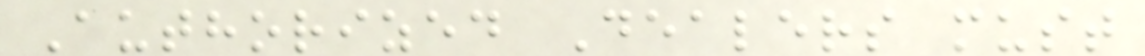Authorized Dealers must
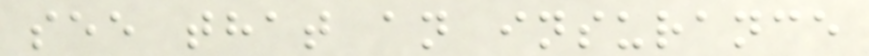see that an insurance
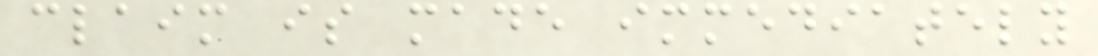claim is made immediately
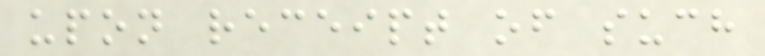upon receipt of such
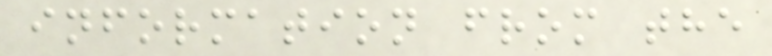information from the
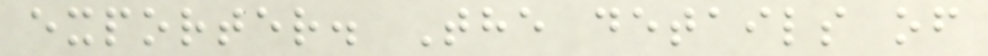exporter. The details of
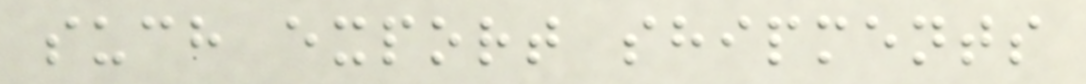such export shipments
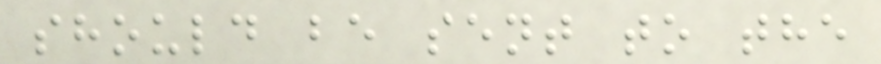should be sent to the
